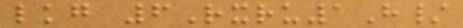lkg 6Rxru1H/
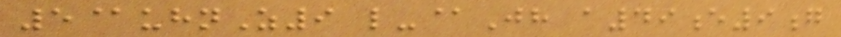5@uhnZ9 l-@Jh a49e9g
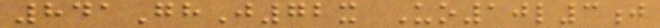841GhJ72x Uo10l3j
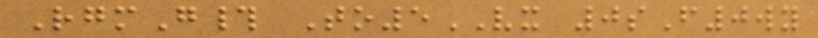RgmG# To5VX 0sF0wy
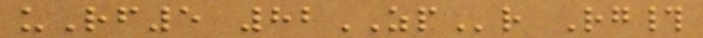uRf5 82ZPr Rg#
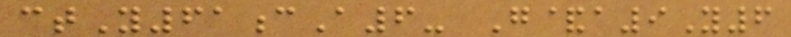ctY61cA6- G&a9Y6
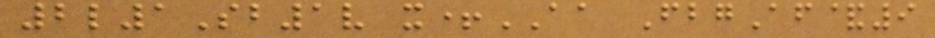2l1Sb1v x+AA FbgAf&9
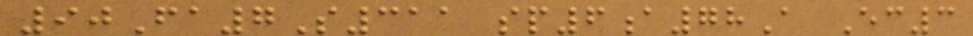90Fa7S311 sp6a78A Ec3
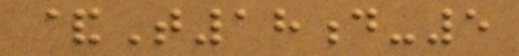&T18d-5
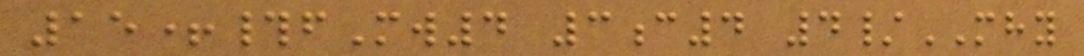15+#fMw4 3c4 4/MHY
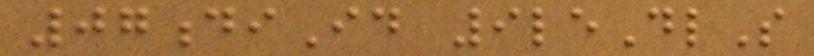07diId 9leDlS
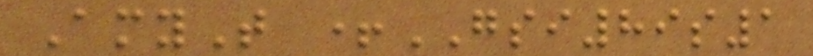AmyT +GSI89s1
